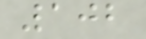102
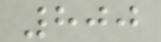800
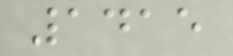1415
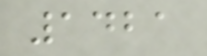1421
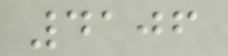4106
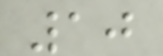10
